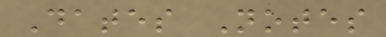Dates Notes
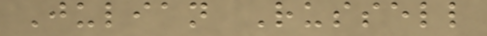Julian Russell
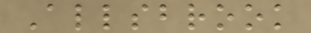Allsbrook
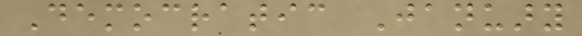Democratic January
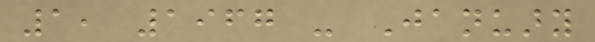1, 1967 - January
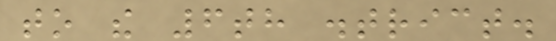to the 6th district.
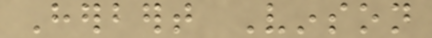Herbert Vinson
